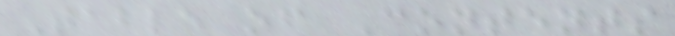Table of Contents
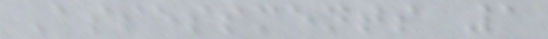Assessments 1
